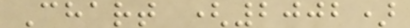Chart (2002)
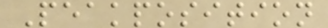Peakposition
